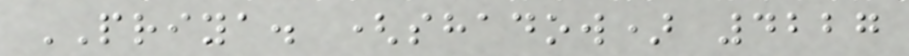PRIYA. (shadow) 4227
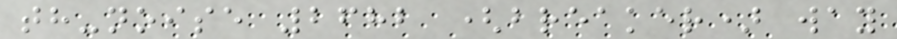th-noise 2682 (breaker) way
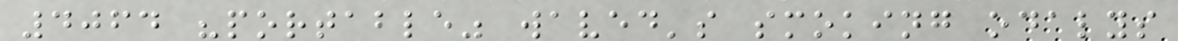4064 "portable" waved's smoking odalys
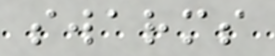swarms
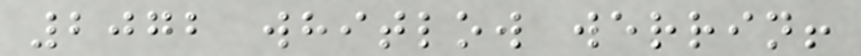2072 whitlow werrin!
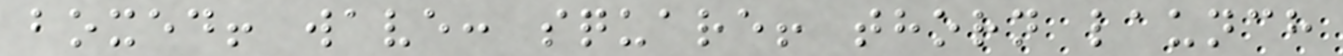boxed! wave: square! thorn launch
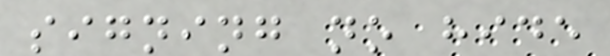signing no hide
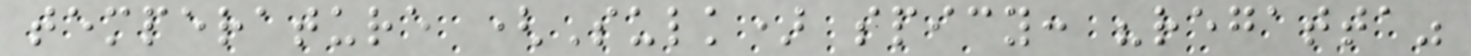temperature (Sulk) spicy: "regatta"
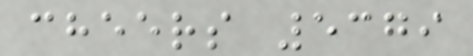cheers 5379
